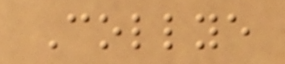Collye
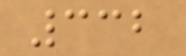332
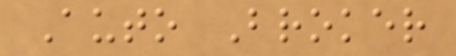Auto Broker
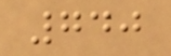740
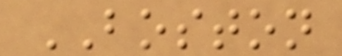BOSTON
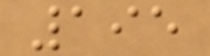195
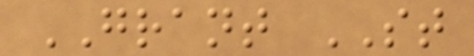GRANT ST
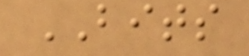BITS
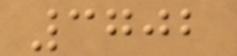3702
